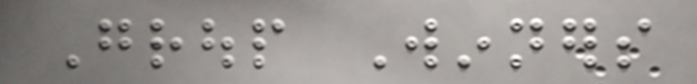Group Winners
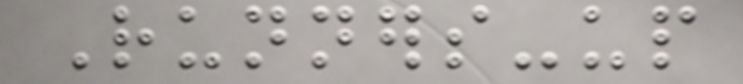Runners-up
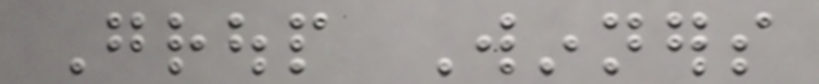Group Winners
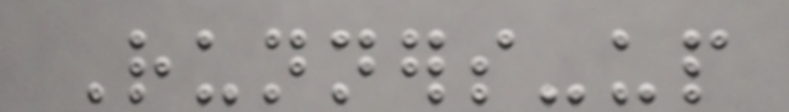Runners-up
